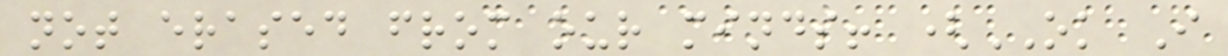not erased from our minds! (OK I
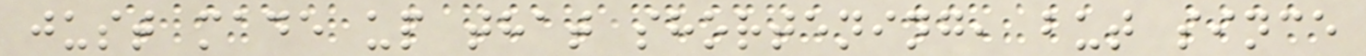just made up that shortening, but since
